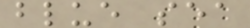blue sea
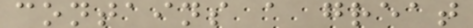contains a great
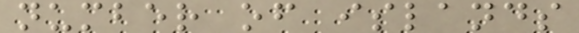number of islands
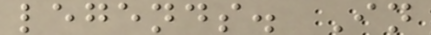legends. In
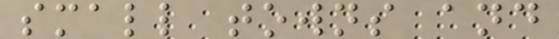small towns and
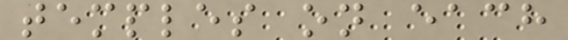temples on each
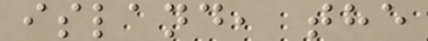island, the
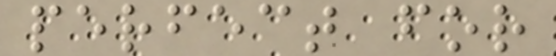perfect for
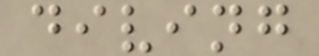diving
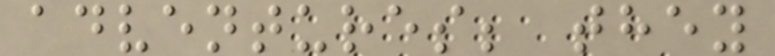adventures; they
